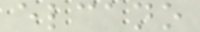elcano
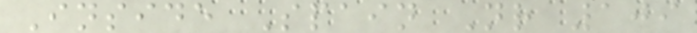Inside Spain Nr 109
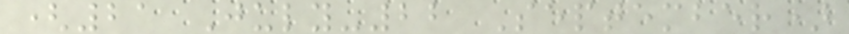(21 July-22 September)
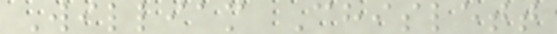William Chislett
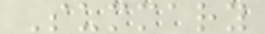Summary
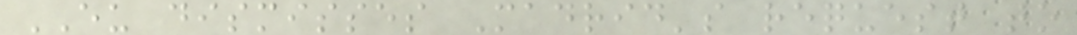EU dismisses Madrid's request to
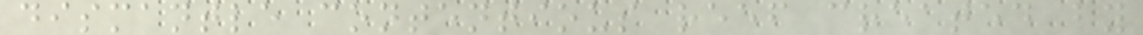dismantle contentious reef created by
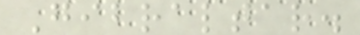Gibraltar.
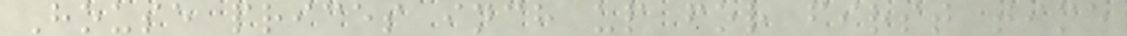House prices inch up for first time
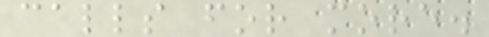calls for more.
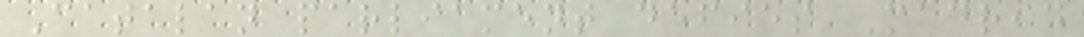Catalan parliament defies Madrid
